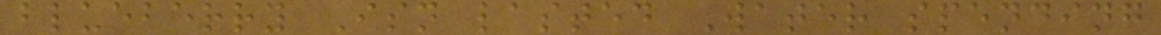blueberry Isn lasted Water spending
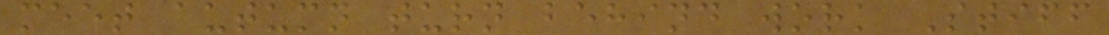meet autumn turn behind work Stiff
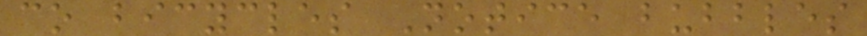co bicycles Notice bubbles
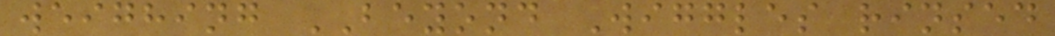weighing BEYOND Wiggles rinsed
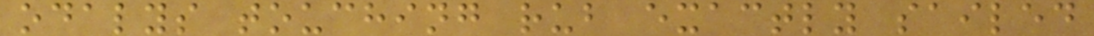odalys touching rub exactly sailed
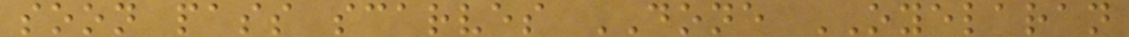soon pass scarves DONE OYELARAN
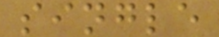single
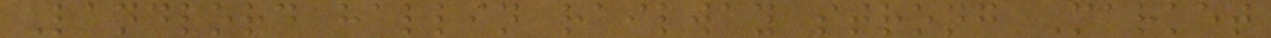Landlord hallin railway strong Market
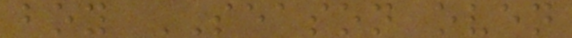boy SEASON oven
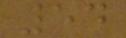54
